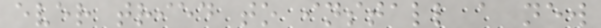ever tried to install a new
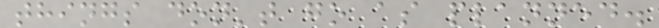things don't go as planned.
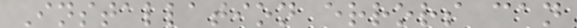Installation errors can
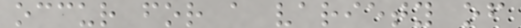occur for a variety of
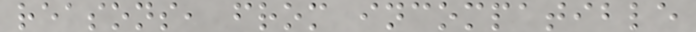reasons, from incompatible
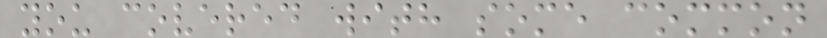you covered with some common
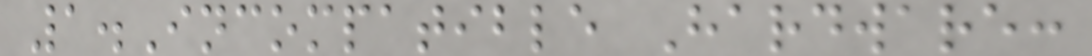1.Incompatible Hardware:
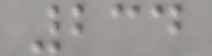234
